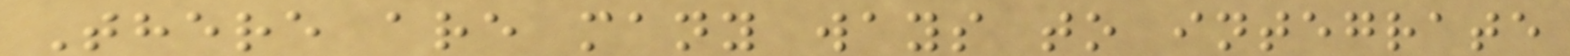There are many ways to integrate
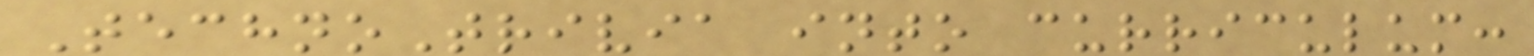TechnoTrivia into curriculum:
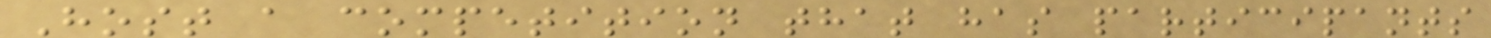Host a competition that has participants
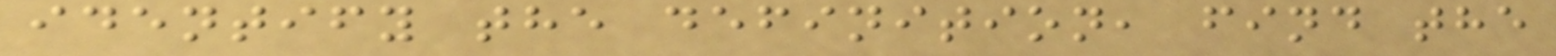identify the definition, find the
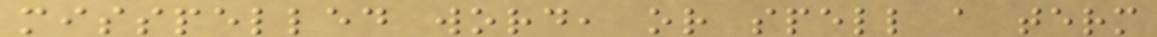misspelled word, or spell a term
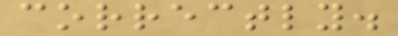correctly.
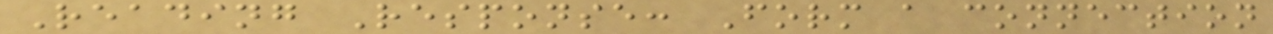Reading Response: Form a connection
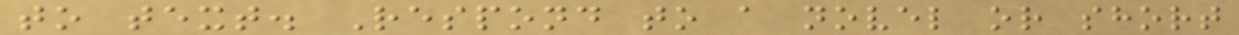to text. Respond to a novel or short
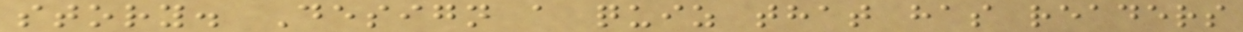story. Design a quiz that has readers
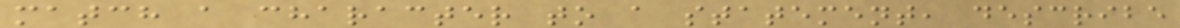match a character to a statement, describe
